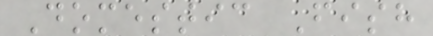Domestic Fish
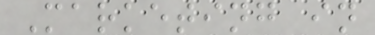Marketing in
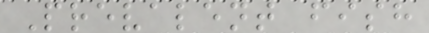Prevalent fish
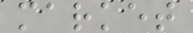market
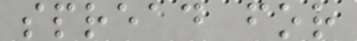spread for
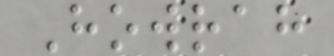Howrah
